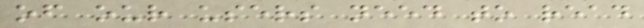of our users need to read
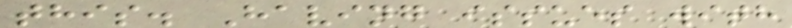this. Having issues with
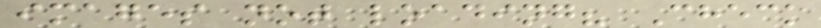images not loading? Check
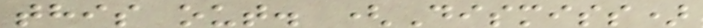this out. (Dismiss)
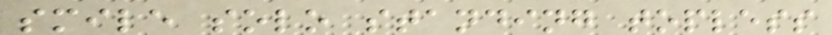smile solo standing topless
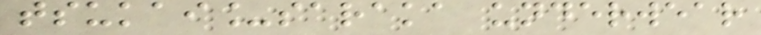tsukai_saraka underwear
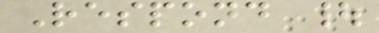Respond |
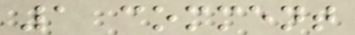1 comment
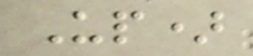Up)
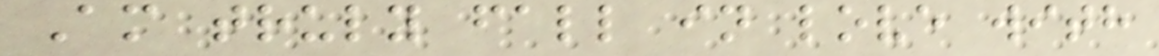Am truly fall in love with
